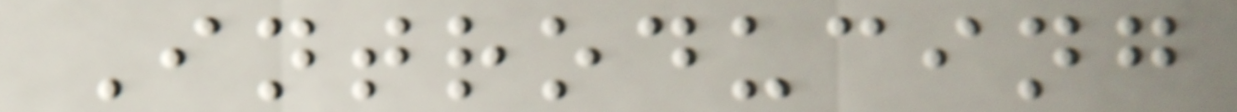Introducing
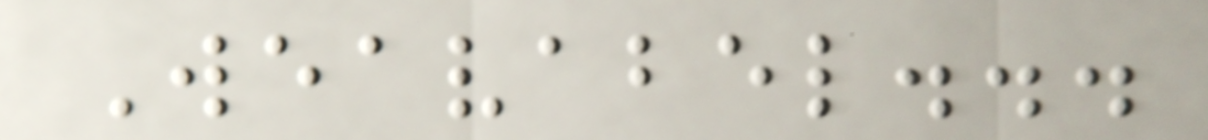Weavabel...
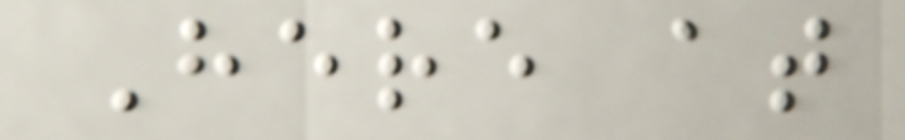Here at
